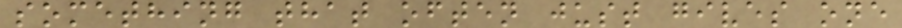something that often just gives one
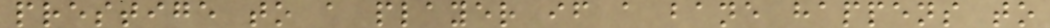prestige to a player if a bane happens to
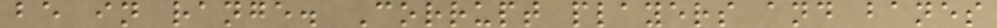be in range. Corrupt players and banes
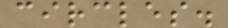circles.
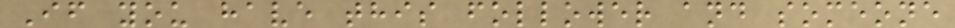If you have this follower and someone
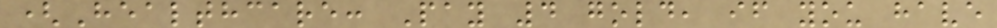(Healthcare: Pay 4 gold, if you have
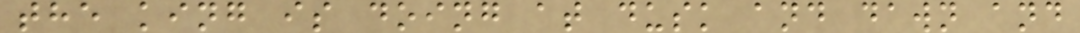the king is doing at dusk and dawn and
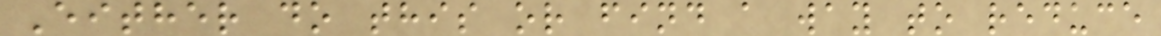Either do this or find a way to reduce
